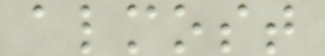almost
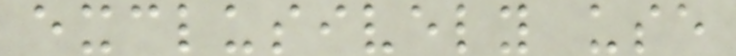exclusively use
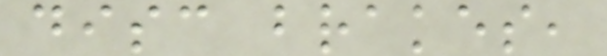disc brakes,
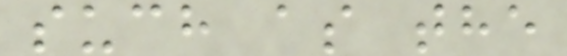such as the
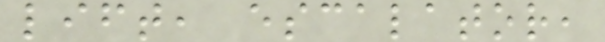lift, escalator,
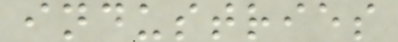industries
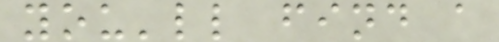you'll find a
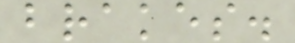brakes.
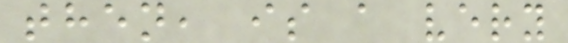then, is a very
